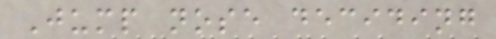Jump nose deciding
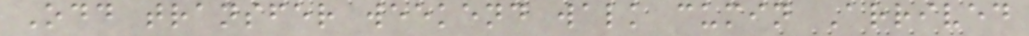Odd transfer weekend walk cumin Arrived
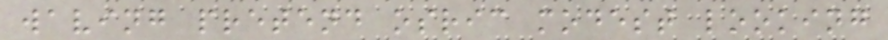waving pretend osric modest looking
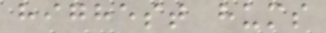highest hums
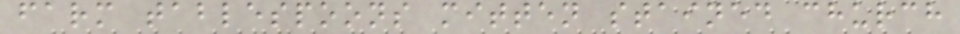farm tablespoons mitten stained church
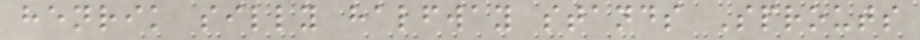henrik silly halfway stands Sprouts
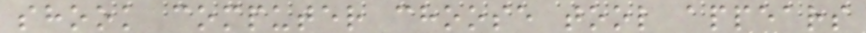shook computer choose tool appears
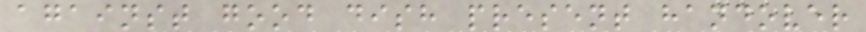against good dish present handover
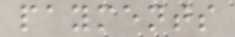payments
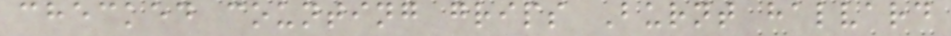checked counting grips Burnt halvard
